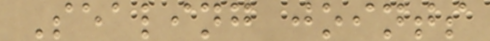Sealing joints
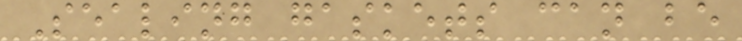Sealing gaskets can be
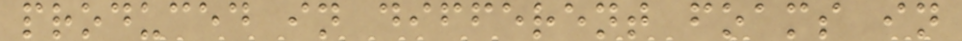produced in different foams in
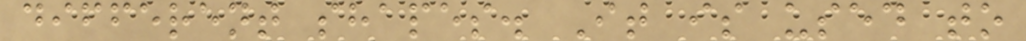different shapes. It is used to
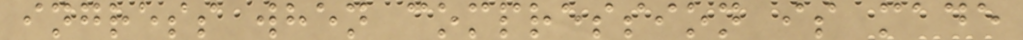ingress when compression is made
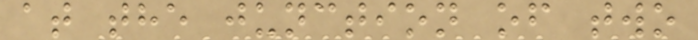at the junction of two
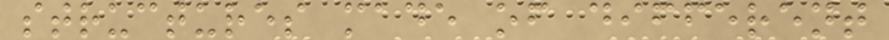structures made of different
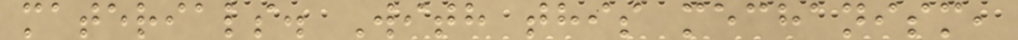materials. With this mechanism,
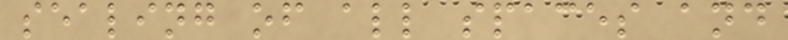sealing of all spaces and
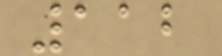112
